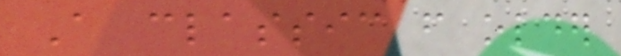A classic from older
